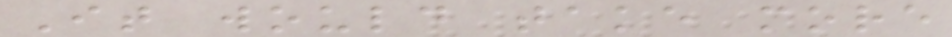It would take more
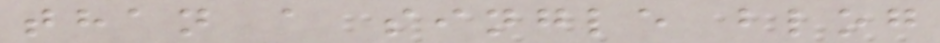than a single blog
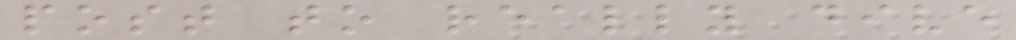post to really dive
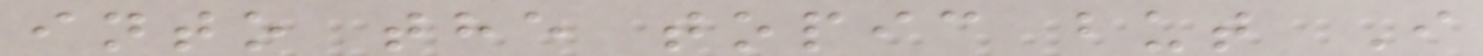into the topic but I
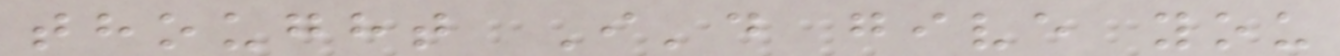thought I'd give you
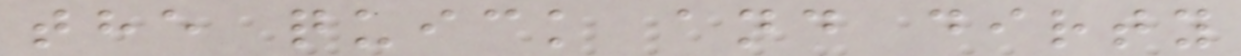the quick and dirty
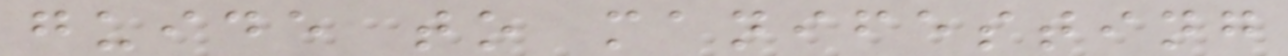guide to manifesting
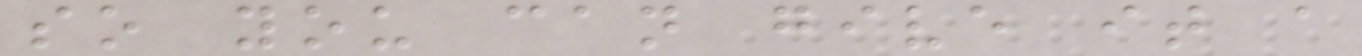so you can give it a
